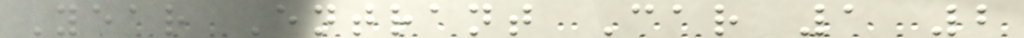Year Entrant Car 1 2
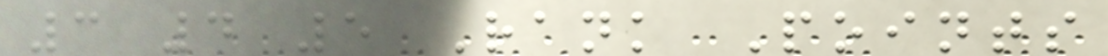3 4 5 Rank Points
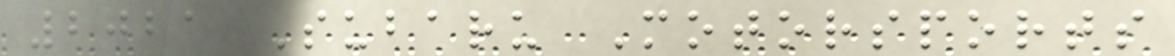2021 Subaru Motorsports
